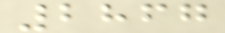2867
